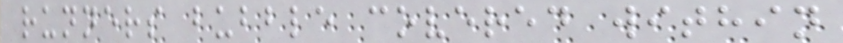runners bubble covered within
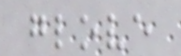glove
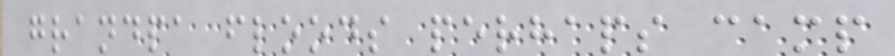grandpa floods perhaps camp
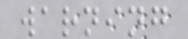warning
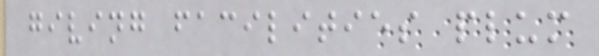giving facilities plum
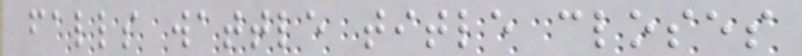falls wattle title closes
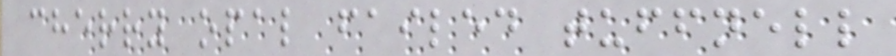cherry opal failed tuffnell
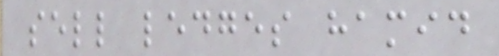sell ledges hamid
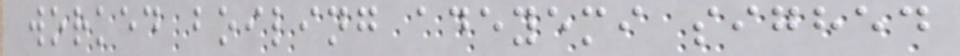worked boiling adeyemi sighed
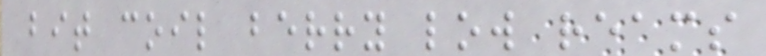bit coil berry low reams
